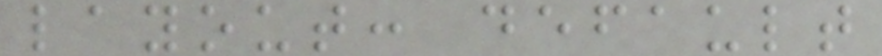layout: default
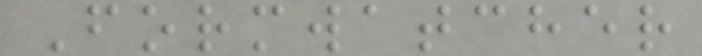Formwatcher
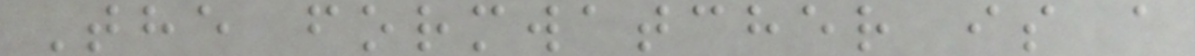The formwatcher is a
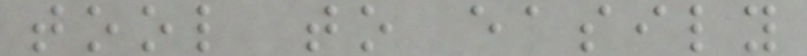tool to easily
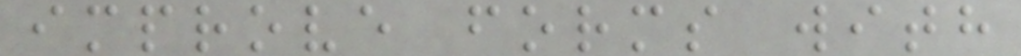improve forms with
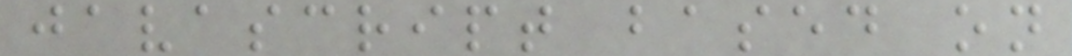javascript based on
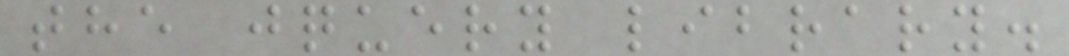the jquery library.
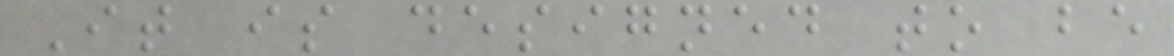It is designed to be
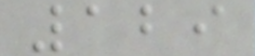129
